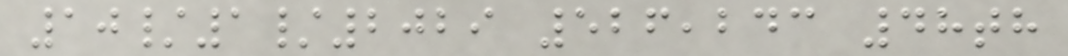10/1/2029 526,243 48th
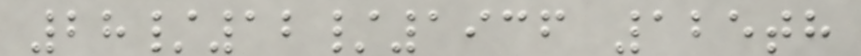28/12/1936 125th
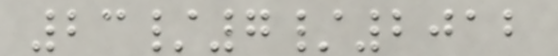23/7/2012
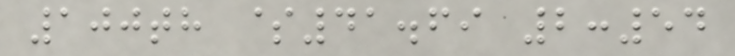100th $41.69 2:54
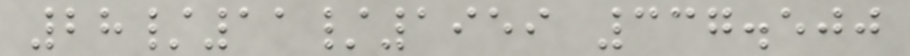28/11/1959 337.500
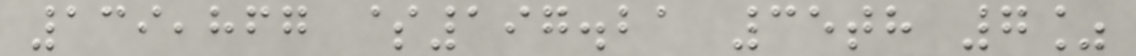139,867 $197.21 35th 7%
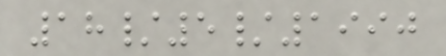18/5/1990
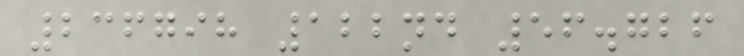236798 122nd 56.726
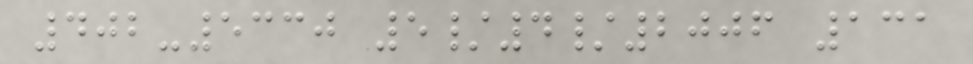402-5330 5/4/2006 131
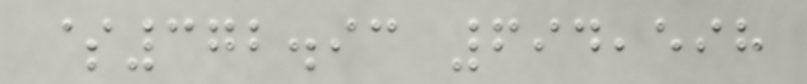$372.93 694,598
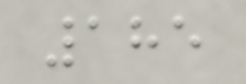185
